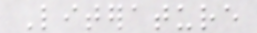Literature
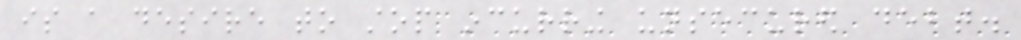is a desire to stop incurring unsecured debt.
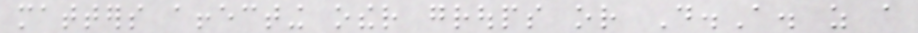matters affecting other groups or D.A. as a
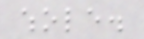whole.
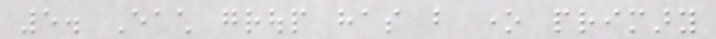5. Each group has but one primary
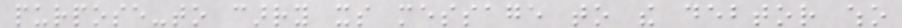purpose-to carry its message to the debtor who
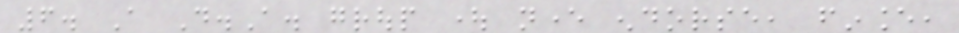6. A D.A. group ought never endorse, finance,
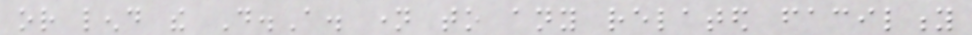or lend the D.A. name to any related facility
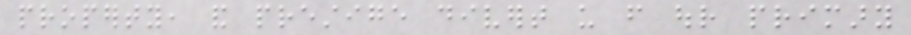property, and prestige divert us from our primary
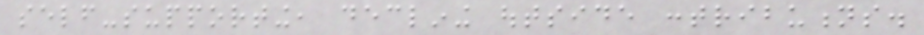self-supporting, declining outside contributions.
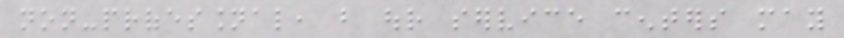non-professional, but our service centers may
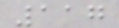117
